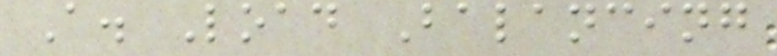A. Load Balancing
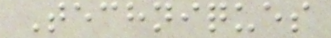Techniques
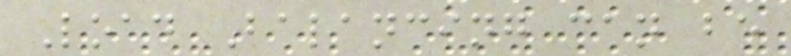Load Balancing can be
